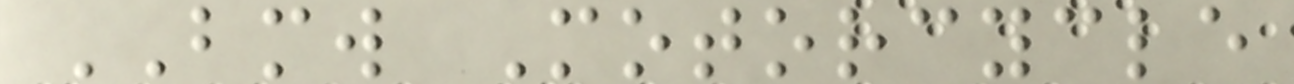BMW Motorcycle
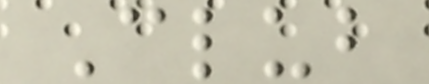Club
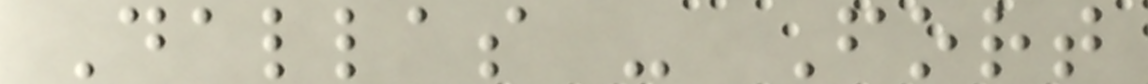Dallas - Fort
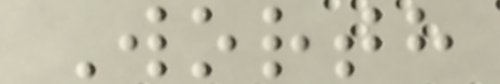Worth
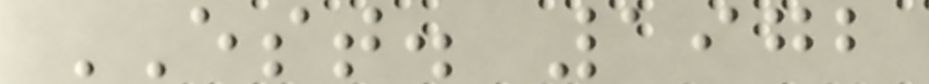EST. 1972
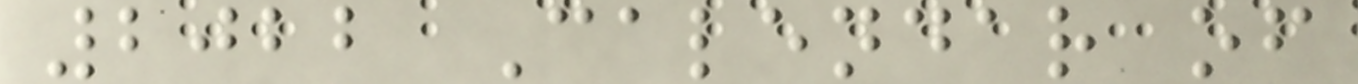2022 Calendar of
